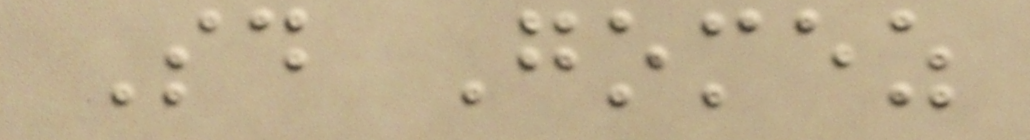Said Gomez
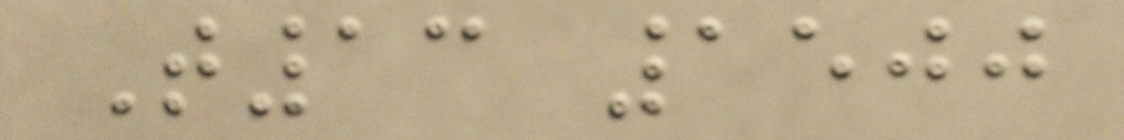T13 1500
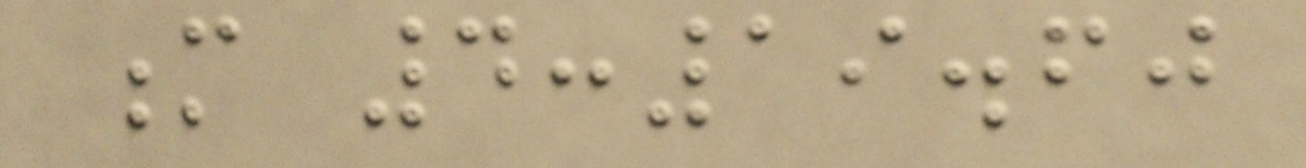m 4:19.60
